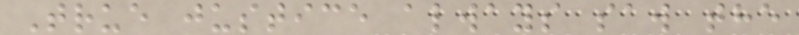True justice always saw the
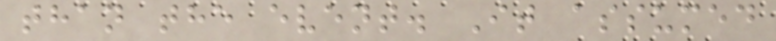than the event. It assumed
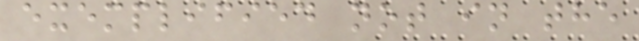exemplified not in the
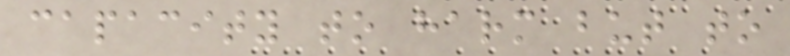capacity to harm but to
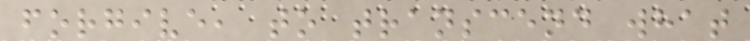forgive, to transcend what
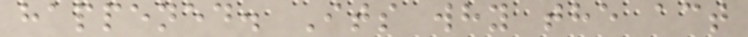happened. Its why the act
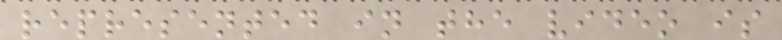represented in the video is
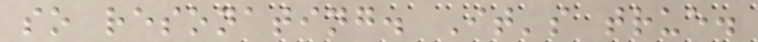so resonating. It's true.
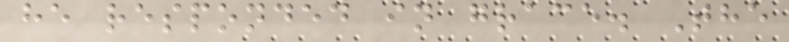he responded in grace. The
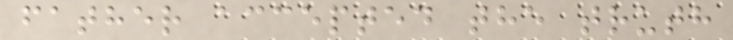father accepted the truth
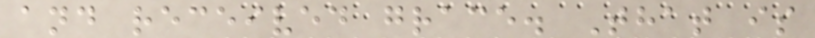and received grace. That is
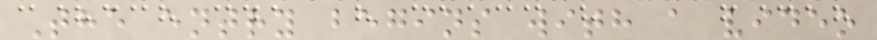The entry begins with a video
